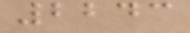2243
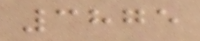3875
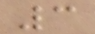3
